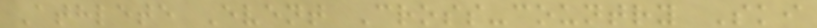Athlete Event Cross-country Ski
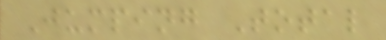Jumping Total
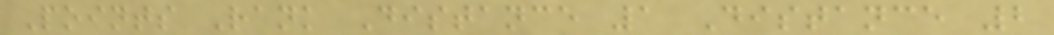Points Rank Distance 1 Distance 2
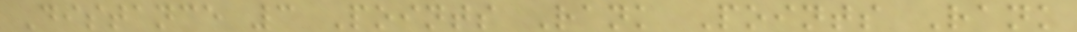Distance 3 Points Rank Points Rank
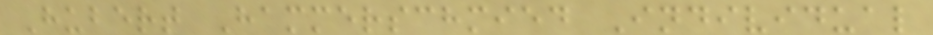Hubert Hammerschmied Individual
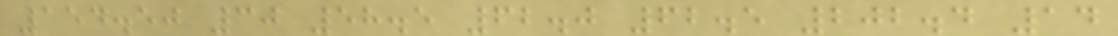154.50 30 58.5 62.0 62.5 202.4 14
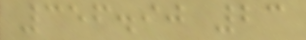356.90 23
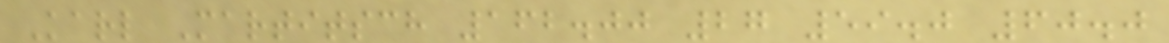Karl Martitsch 162.00 27 59.0 60.0
